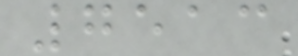7513
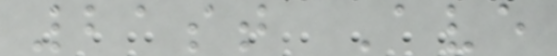21st Ave
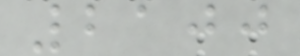2100
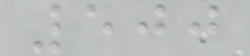500
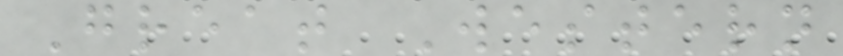Great Western
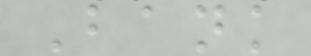Bank
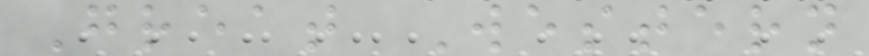Great Western
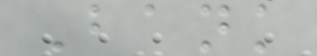Bank
